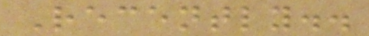Recently..
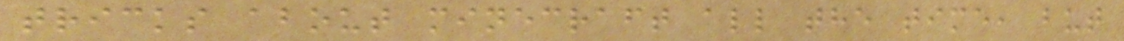tricks about minecraft all the time, but
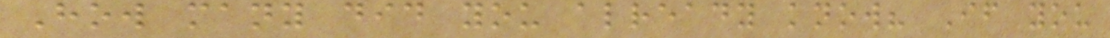How many did you already know? If you
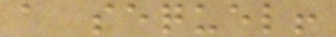a sequel!
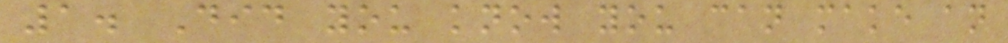1. Did you know you can make an
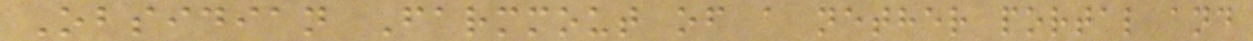Obsidian Farmmout of a nether portal and
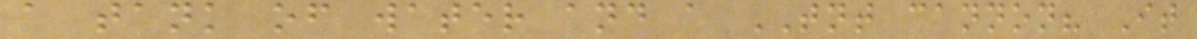a tank of water and a TNT cannon? It
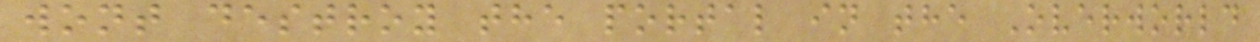wont destroy the portal in the Overworld
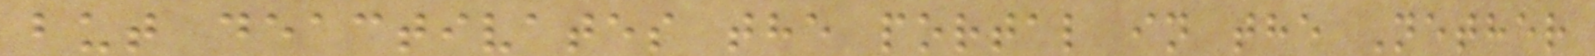but deactivates the portal in the Nether
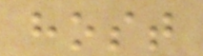host
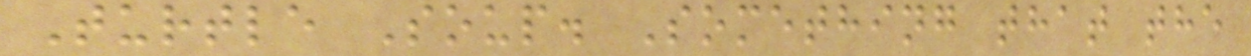Turtle Soup. Something that the
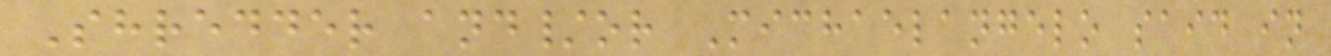Shredder and/or Michaelangelo said in
